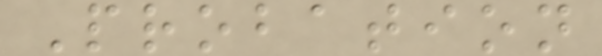Probation
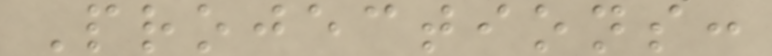Projections:
